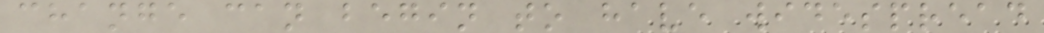change can begin to have widespread
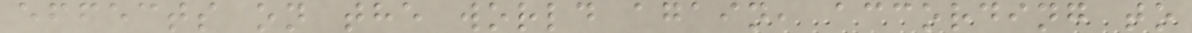effects on the world again, according to
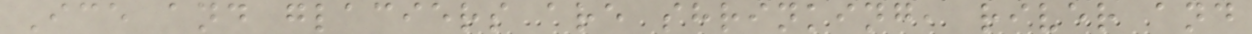Ice and glaciers are shrinking, river and
